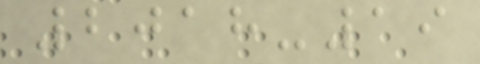2018-19
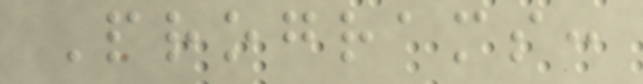Programs:
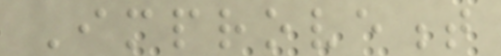Improvement
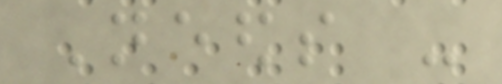Needs -
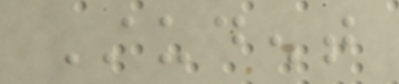Student
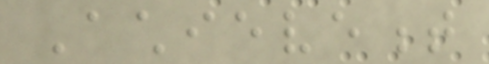Achievement
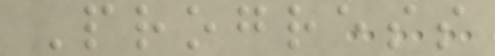Progress
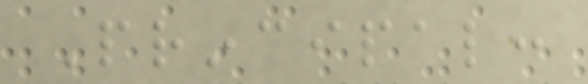Principal:
